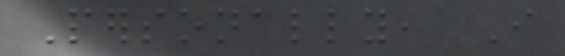Personally, I
